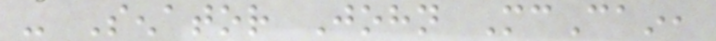- Senator John McCain,
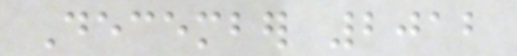December 2012
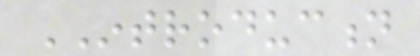INTRODUCTION
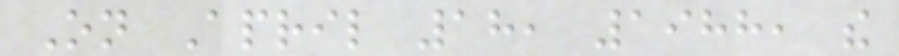On April 18, 1988, the
